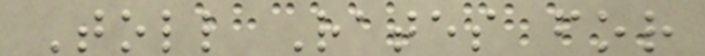Toll Rates for
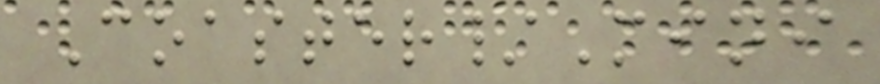Coaster/Mini
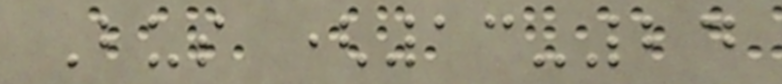Bus (13-24
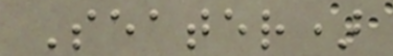Seater)
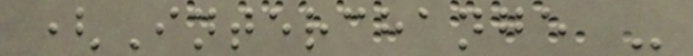(Interchange -
